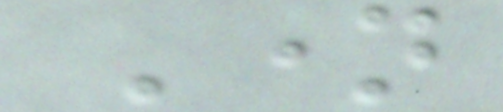Name
